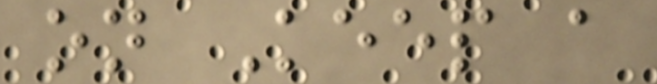on Keep a
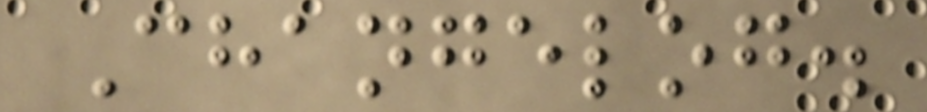Changelog.
